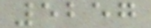5257
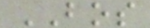BOS
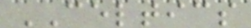CELTICS
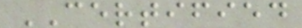CERTIFIED
